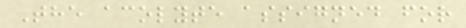The acolyte assigned for
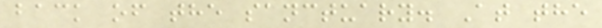back of the sanctuary. At the
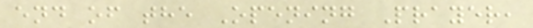end of the Opening Prayer,
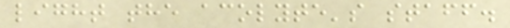light the acolyte's staff.
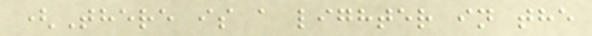(There is a lighter in the
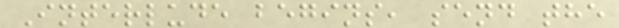Interlude begins, send the
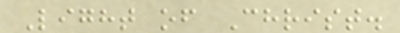Light of Christ.
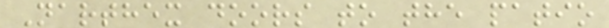Narthex doors to the patio
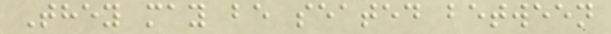They may be seated between
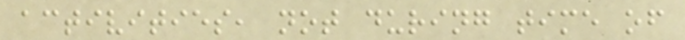activities, not during time of
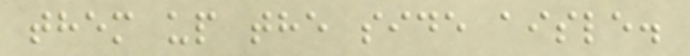them up the side aisle.
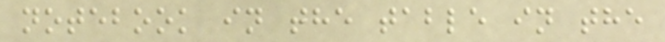notebook in the table in the
